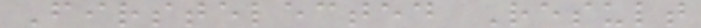Firstelected Result
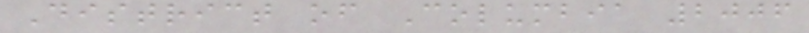District of Columbia 2006
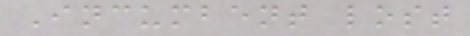Incumbent lost
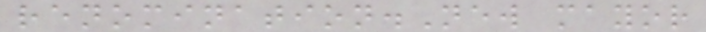renomination.New mayor
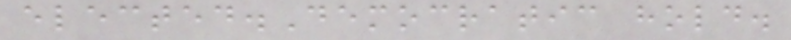elected.Democratic hold.
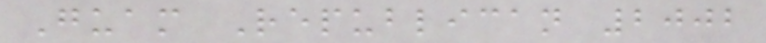Guam Republican 2002
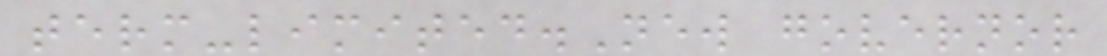term-limited.New governor
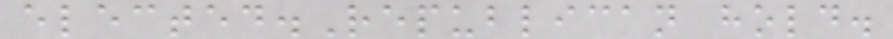elected.Republican hold.
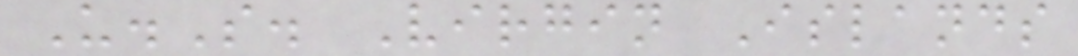U.S. Virgin Islands
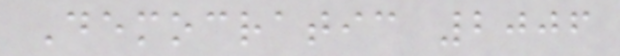Democratic 2006
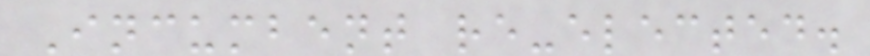Incumbent re-elected.
